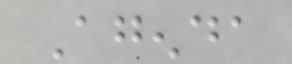Agenda
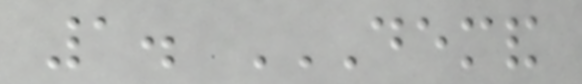1. DEMAND
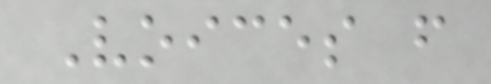Voices from
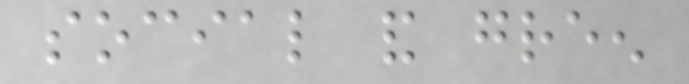social and green
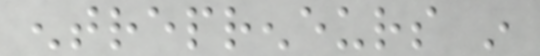entrepreneurs in
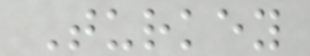Turkey
